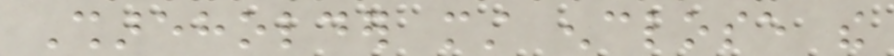Shareholder must enclose the
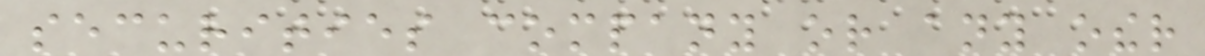securities company or any other
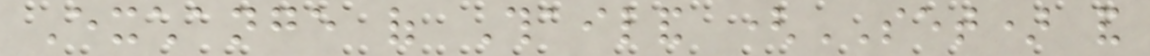Exchange of Thailand (SET) and
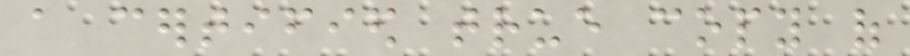a certified true copy of
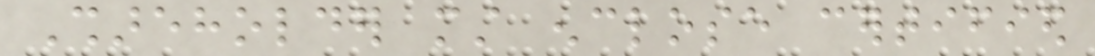Shareholder must enclose certified
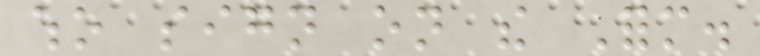who sign on the Form.
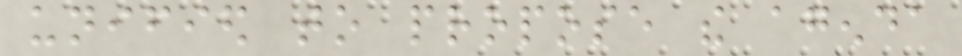unified to propose the agenda
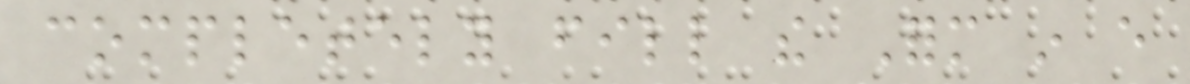completely fill the Form in every
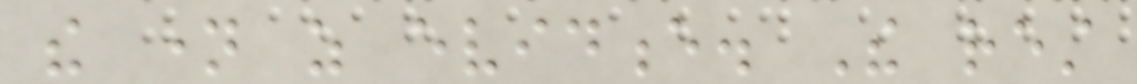the name as evidence. The rest
